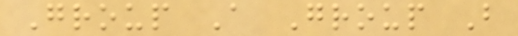Group A Group B
